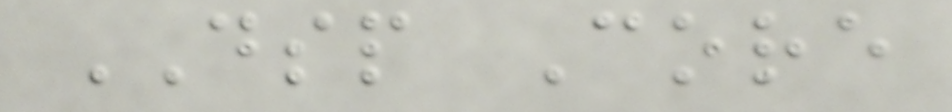DSP Core
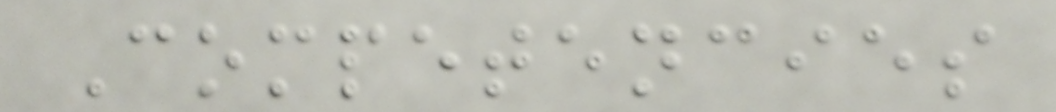Competencies
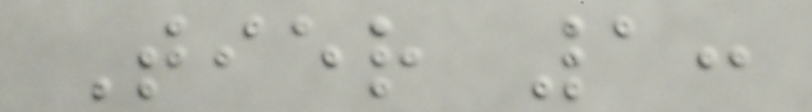Tier 1:
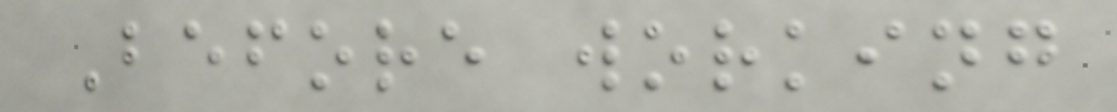Before working
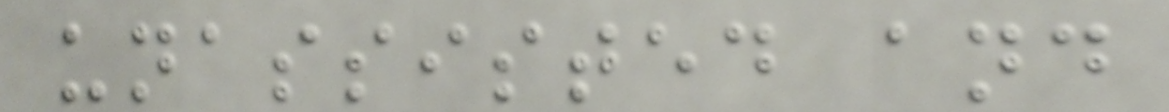unassisted and
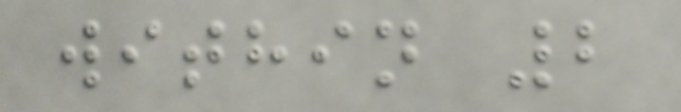within 2
